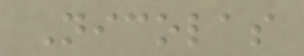Nicolas
